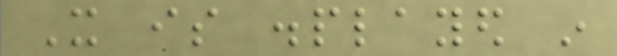It is displayed in
